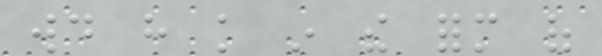would have knowledge in the form of
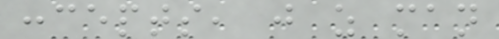concepts, just as man
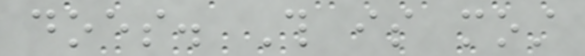does. This is most
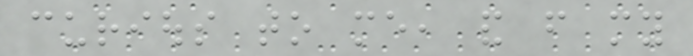curious to me, and from my
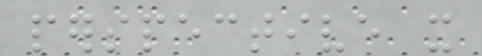perspective it
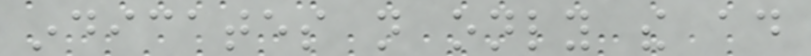indicates not only the ad
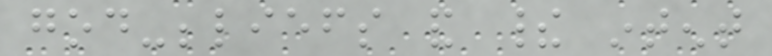god-beliefs and their intent
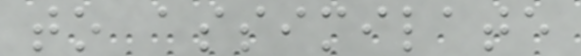to assimilate
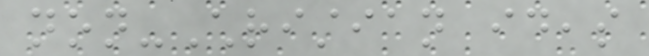non-Christian ideas
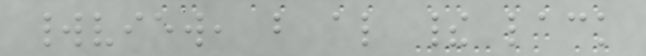worldview, but also their lack
